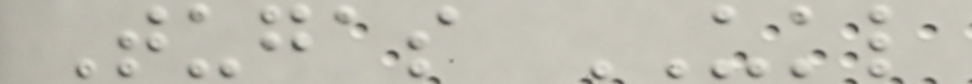Tugas UKL
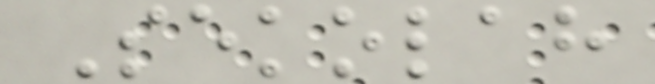Sekolah
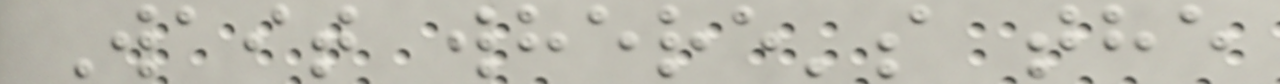Wait where's the
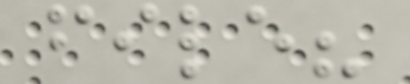file?
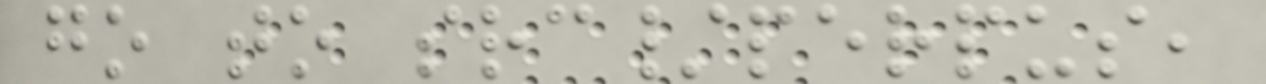go to src/perpus,
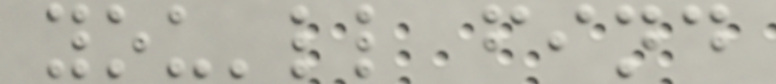you'll find
